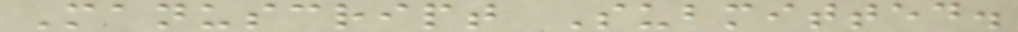Manuscript Submitted.
